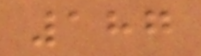187
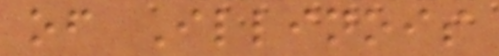of Illinois
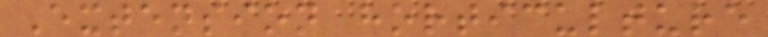Extension horticulture
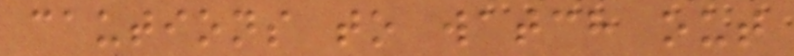cautions to watch out
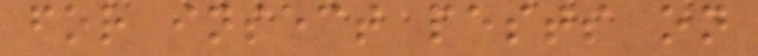for insect pests on
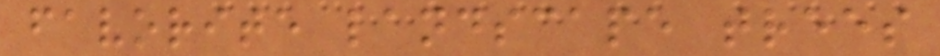favorite landscape trees
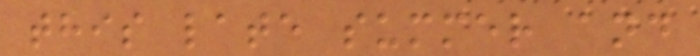this late summer and
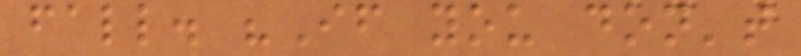fall. "If you don't
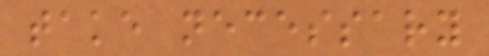take necessary
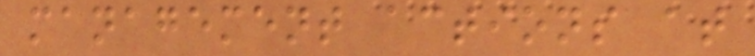management actions at
